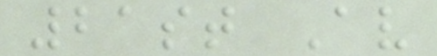21st Av
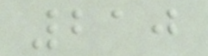210
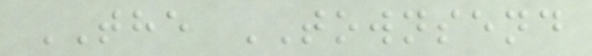THE TOWNSEND
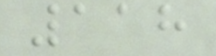118
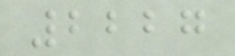2227
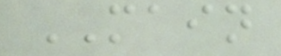MAIN
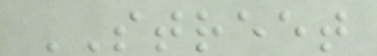STREET
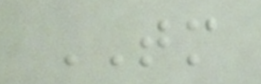TM
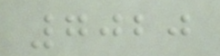7020
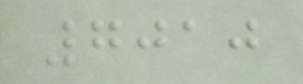7010
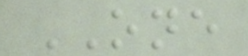ONE
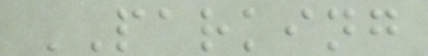PARKING
